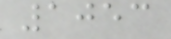1053
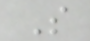S
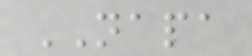NAPA
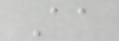Aa
